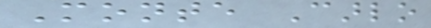Monte Carlo
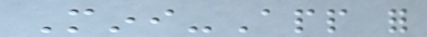Mini-App for
